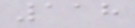118
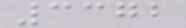3372
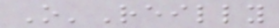O'Reilly
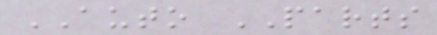AUTO PARTS
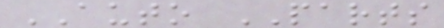AUTO PARTS
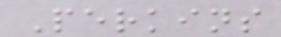Perkins
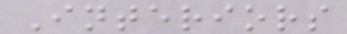Interiors
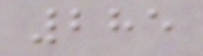285
